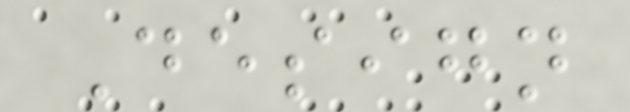Design
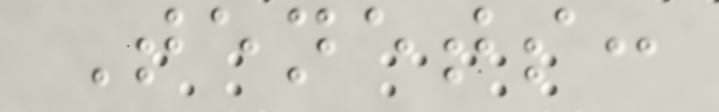Tenets:
